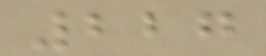227
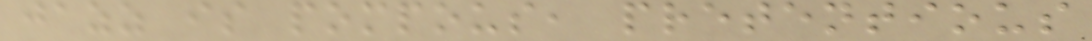jazz is pompous, pretentious
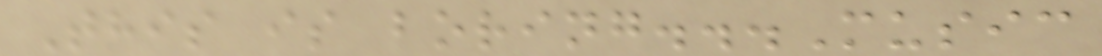This is boring...Music
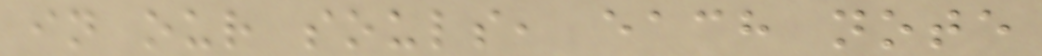in our souls, each note
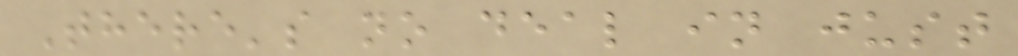There's no deal in just
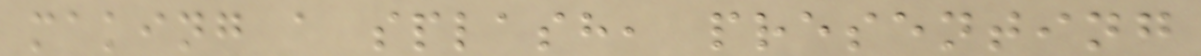making a splash, presenting
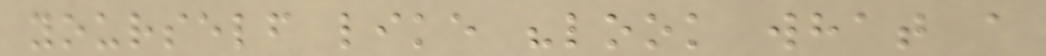yourself like "look what a
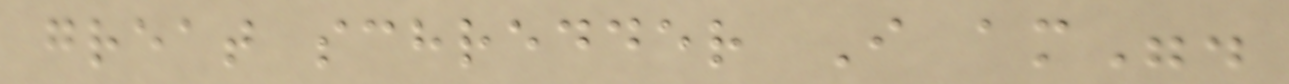great schredder I am".
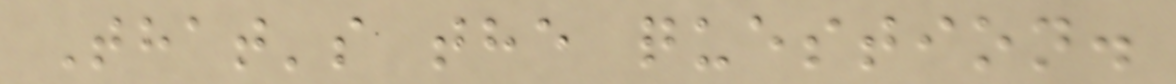That's the question.
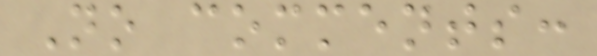No comments:
